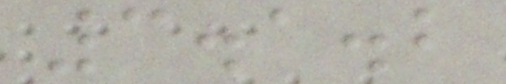3.1.2
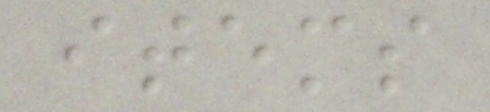items
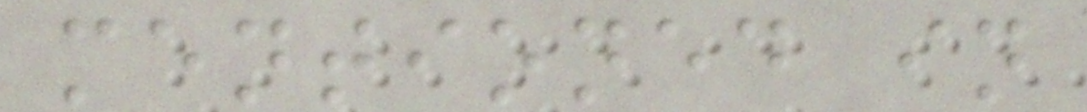mentioned in
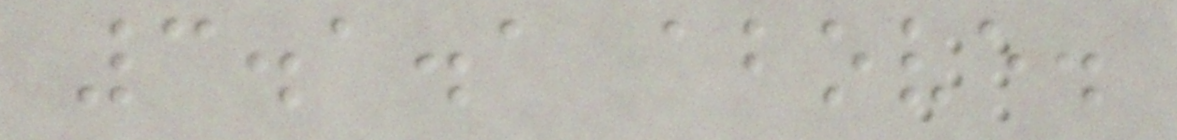3.1.1 above.
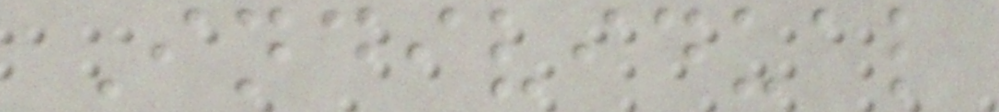Individual
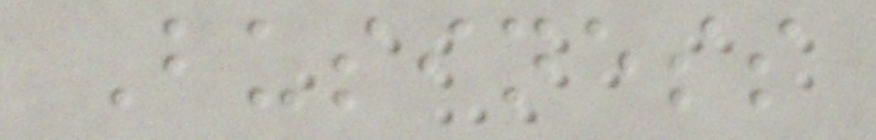Business
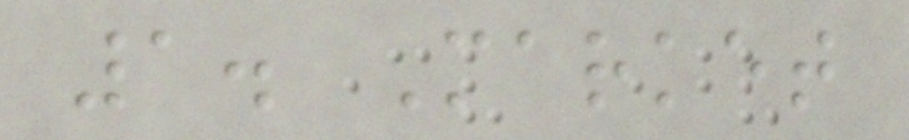1. Market
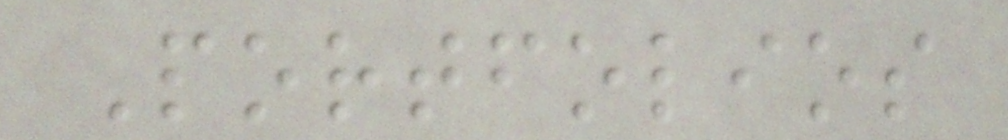Portfolios
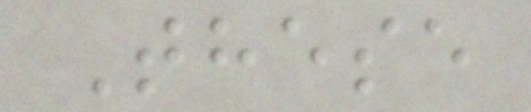These
